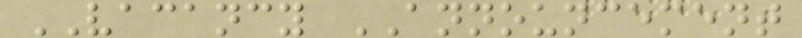VACANCY ANNOUNCEMENT
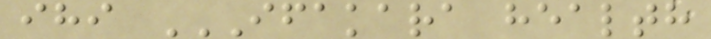ihi IFAKARA HEALTH
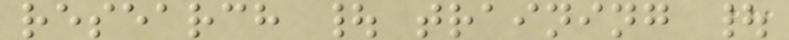research | training |
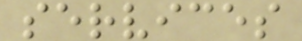services
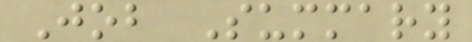Job Summary
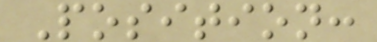Position:
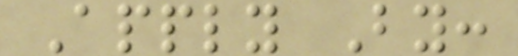Apply By:
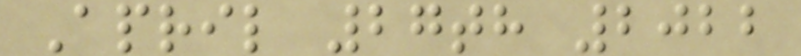April 27th 2022
